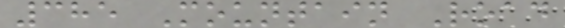385 Mountain Road
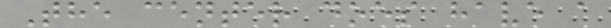The center does have a
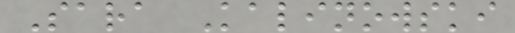Sara Kalinowski
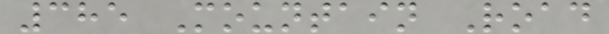385 Mountain Road
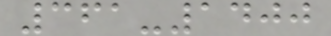361-1400
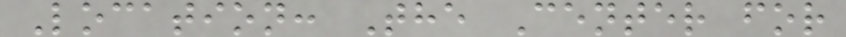Location: The Center for
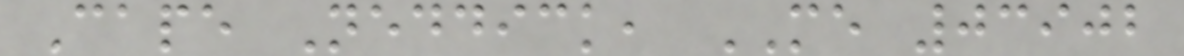Cape Neddick, ME 03902
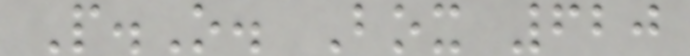P.O. Box 620
